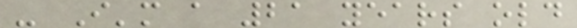- I'm a 21 years old
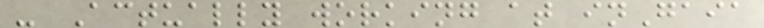- Actually working at inGaia
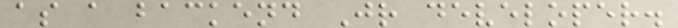as a backend Jr developer.
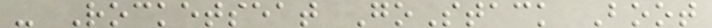- Rocketseat GoStack Boot
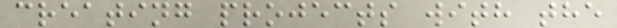creating projects with the
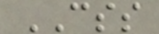CSS
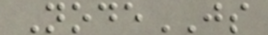NodeJS
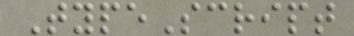TypeScript
